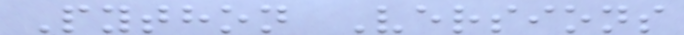Python Versions
